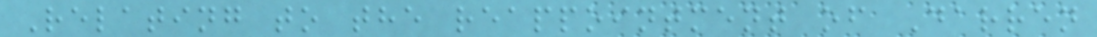Relating to the reappointment of Darren
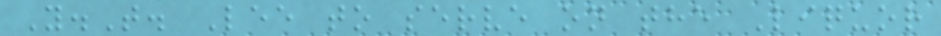Y.T. Lee to serve on the Liquor
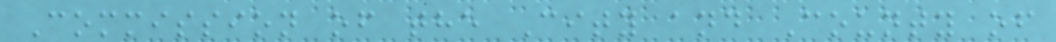Commission of the City and County of
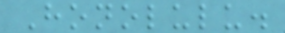Honolulu.
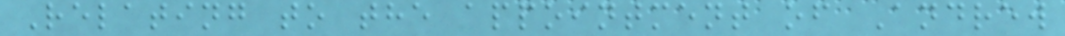Relating to the appointment of Andrew
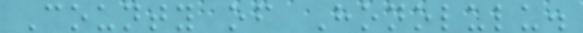County of Honolulu.
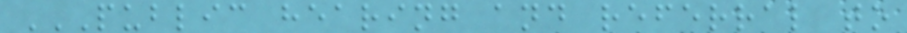PUBLIC HEARING AND REFERRAL TO
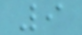9
